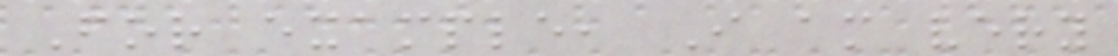For example, I am very
